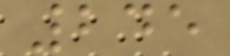245
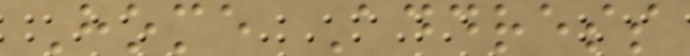Home Address
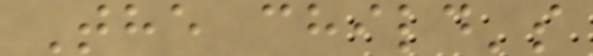The child's
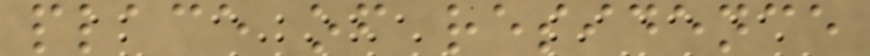place of residence
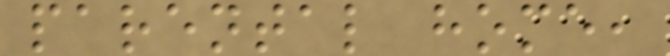parental home,
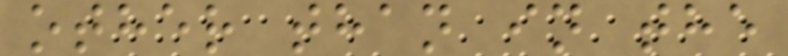other than in the
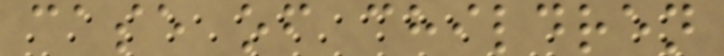case of children
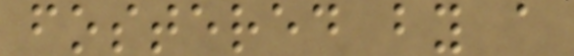fostered by a
